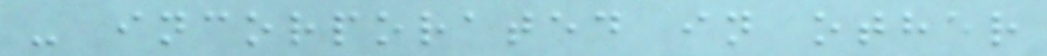- incorporated in other
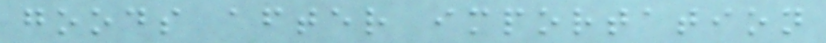goods after importation
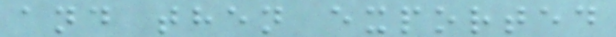and then exported
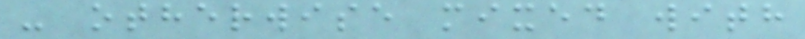- otherwise mixed with
